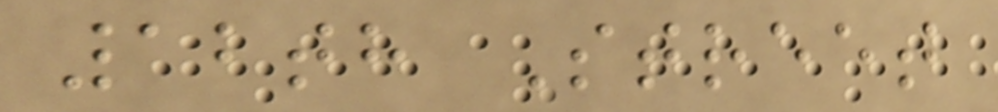12th Street
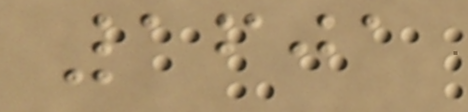1601
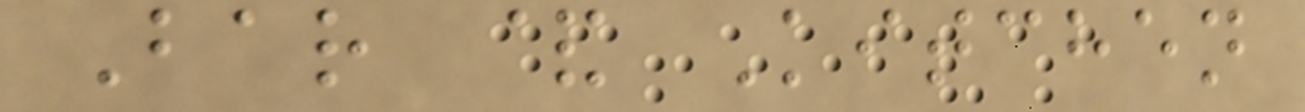Bar & Kitchen
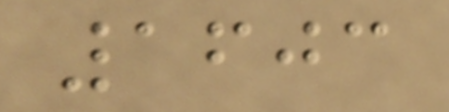1603
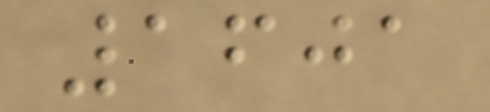1601
